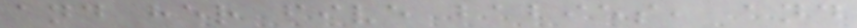and her five babies, and
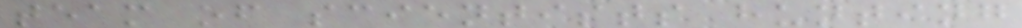team of scientists hunting
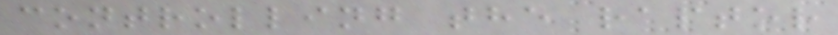controlling the raptor
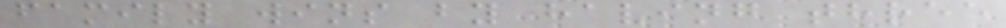family wins by having three
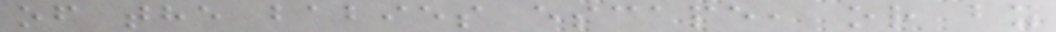of the babies escape, or by
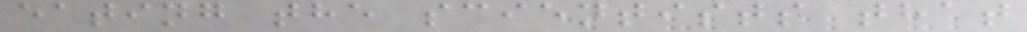eating the scientists that
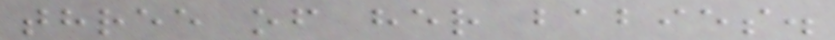three of her babies.
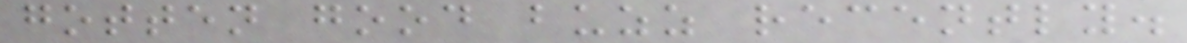gotten good buzz recently.
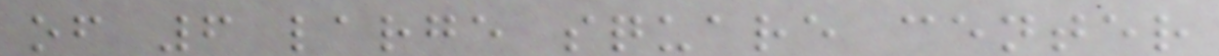of 6 large square center
